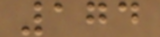174
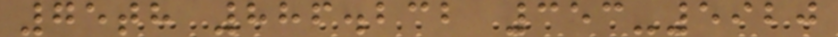75th 886.232 353-5920
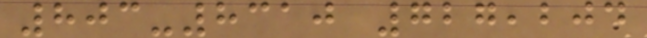803-8310 727,204
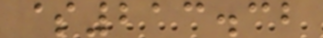$213.32
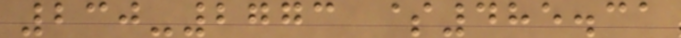230-2773 $485.31
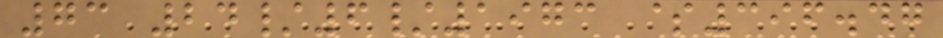73 24/6/1973 $396.47
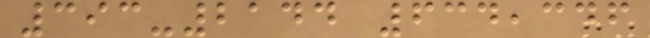393-2144 634,346
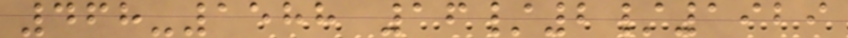468-1588 16/2/1929
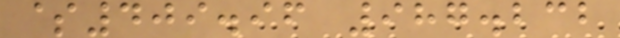$409.96 987.232
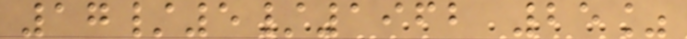17/5/1962 25%
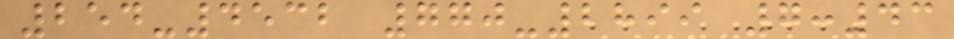254-4532 770-2899 7:43
